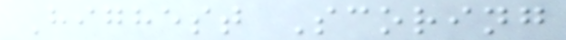Highest Scoring
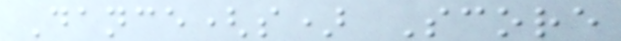Dance(s) Score
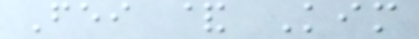Fei & Kim
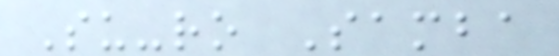Su-ro Samba
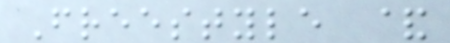Freestyle &
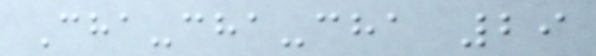Cha-cha-cha 29
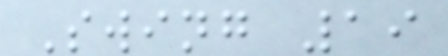Swing 19
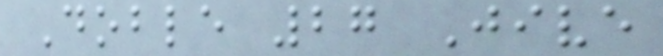Doble 27 Jive
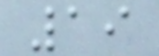19
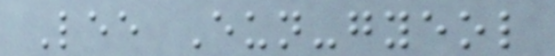Lee Eun-gyeol
